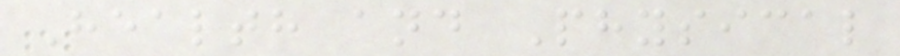Health and Physical
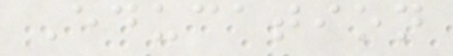Education
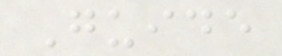Guide
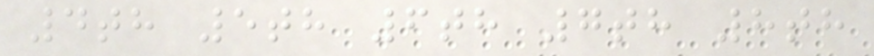4th 5th 6th 7th 8th
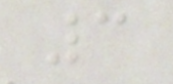3
